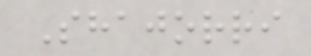Shajorri
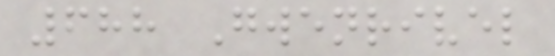688 Gwenrivel
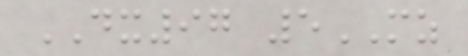DX97 5MZ
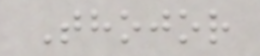Thojor
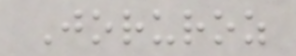Joruroz
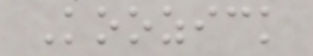Koozick
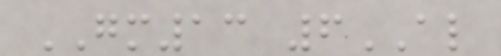GM13 6AL
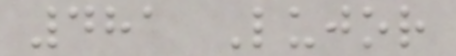481 Lujor
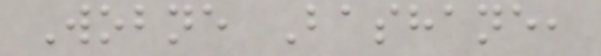Wobne Bashane,
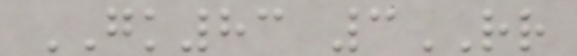GK83 3RR
